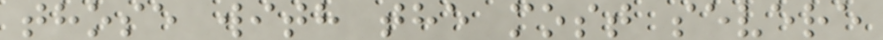those with the most severe
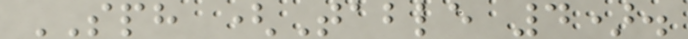SPH (Table 4).
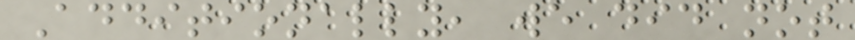Additionally, we did not
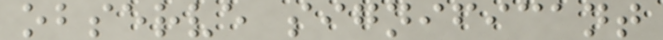observe significant
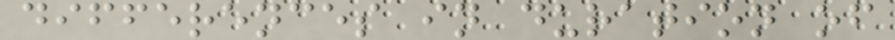differences in duration of
